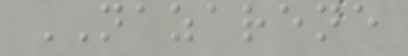NAZARENE
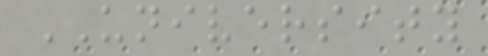UNIVERSITY
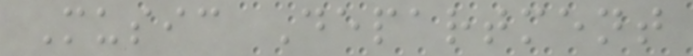Music Department
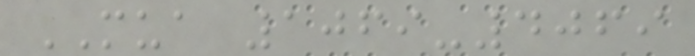MUA 1069-4069
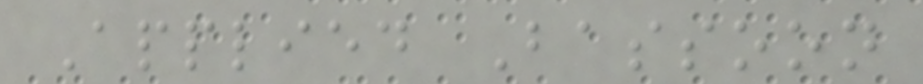Applied Bassoon
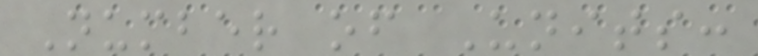Number of Units:
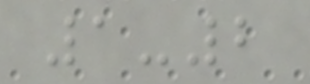1-2
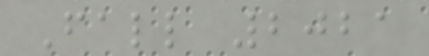Fall 2021
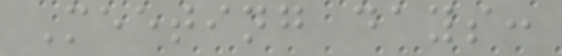Meeting days:
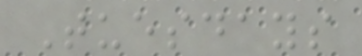Tuesdays
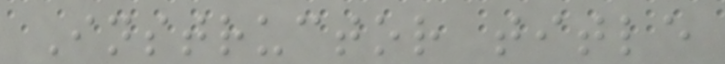Instructor title
